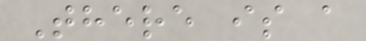There is a
